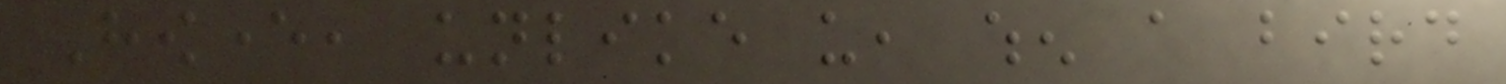However, unlike us, when a bird
